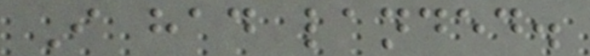I had landed.
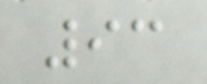93
